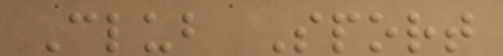Club Sport
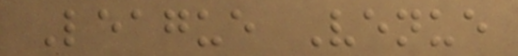League Venue
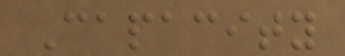Capacity
